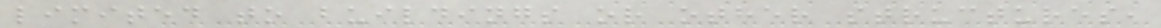limited to buildings or other structures,
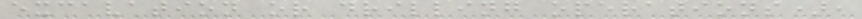excavation or drilling operations),
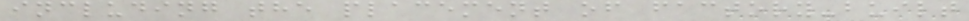including the placement of factory-built
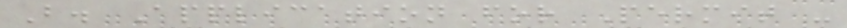B. Application for Permit -
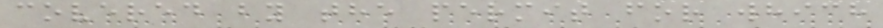covered by the permit for which
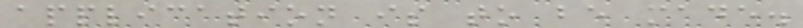application is to be made.
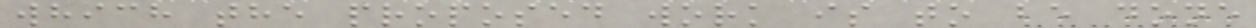which the proposed work is to be done
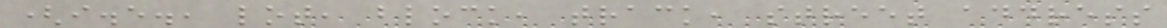(i.e., lot, block, track, street address
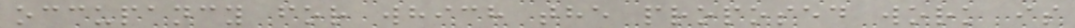occupancy for which the proposed work is
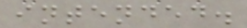intended.
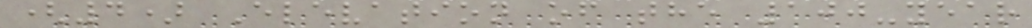(4) Elevation of the 100-year
